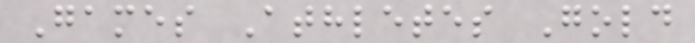Games Athletes Gold
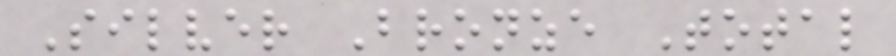Silver Bronze Total
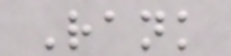Rank
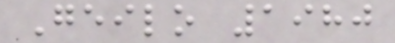Geilo 1980
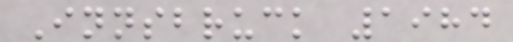Innsbruck 1984
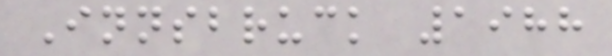Innsbruck 1988
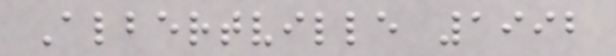Albertville 1992
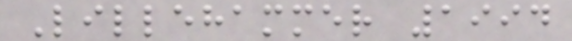Lillehammer 1994
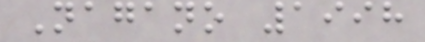Nagano 1998
